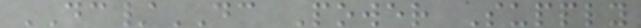DC/DC Power Supply
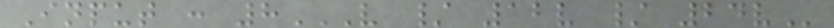Input : 8V / 12V / 24V
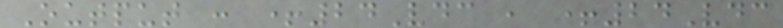Output : +24Vdc , +24Vdc
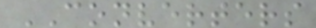CONVERTERS
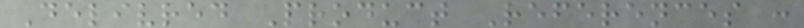Delivred Product References :
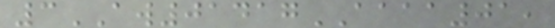3AW01417AAAA01,
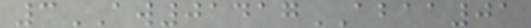3AW01417ABAA01
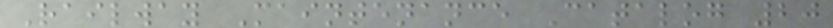Railway Maintenance Catalog 20
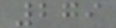279
